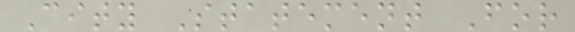City Statement For
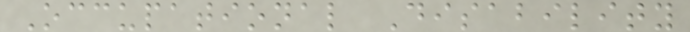Occupational Disability
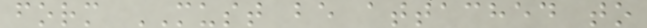form MUST be attached to
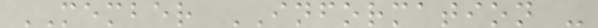MEMBER INFORMATION -
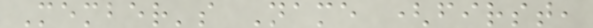Member's Name (first,
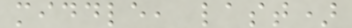middle, last)
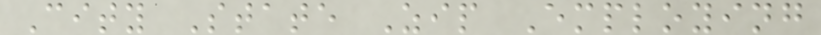City State Zip Employing
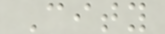City
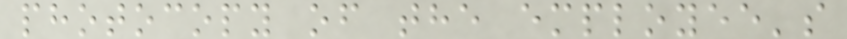photocopy of the employee's
